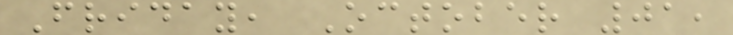Friday, October 01,
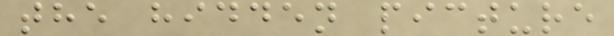the hidden picture
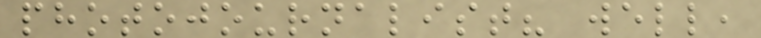photojournalist? well,
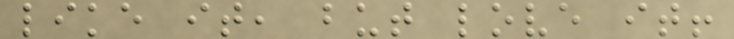like it, but love it!
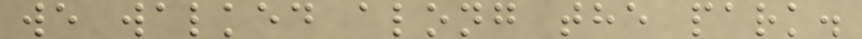we walked along the park.
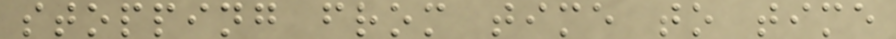stopping from time to time
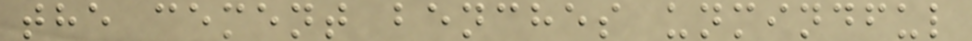the cement benches unmindful
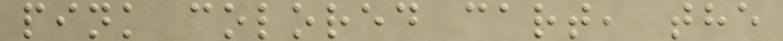pink colored cart, the
